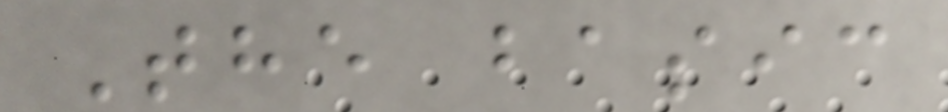The basic
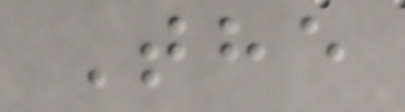The
